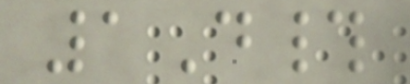1D#
